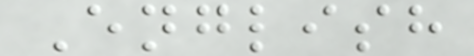English
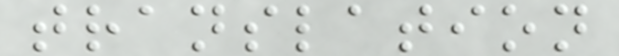translation
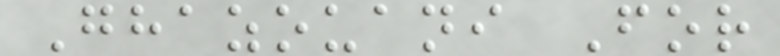Ghazouani For
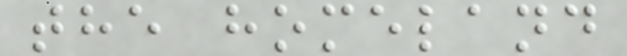the homeland
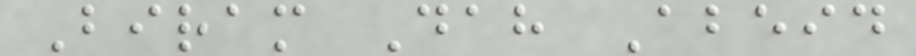Biram Dah Abeid
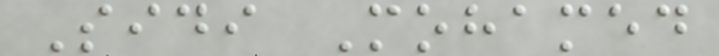Sidi Mohamed
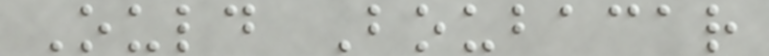Ould Boubacar
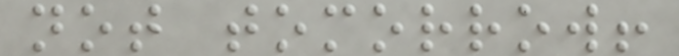not tomorrow!
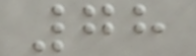78
